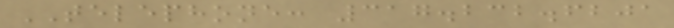TELEPHONE: 317.232.6201
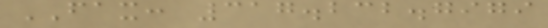FAX: 317.232.7979
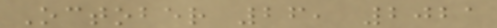October 26, 2021
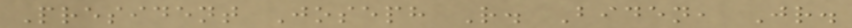President Joseph R. Biden, Jr.
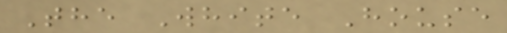The White House
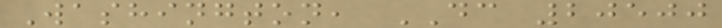Washington, DC 20500
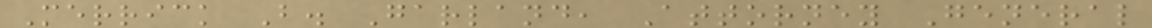Merrick B. Garland, Attorney General
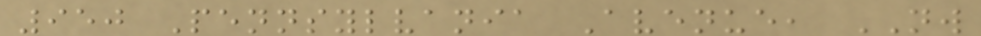950 Pennsylvania Avenue, NW
